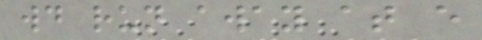would run away at every
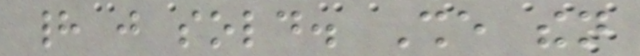had just sold. She then
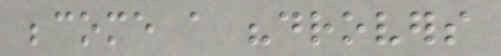become a "drovers
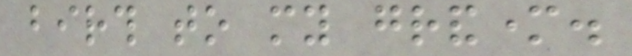birth to my grandmother.
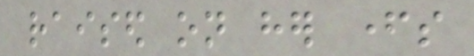raised on her fathers
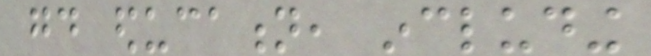good education, including
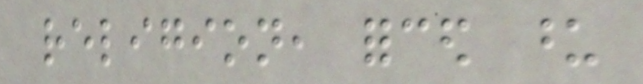religion, forced upon
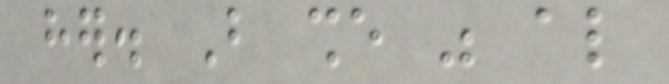her. But she was also
